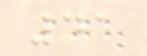41
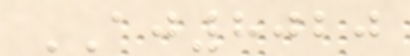AJ8020
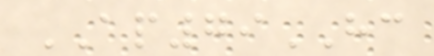AP79HC
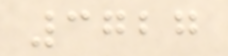3727
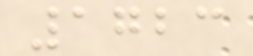1723
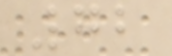72
